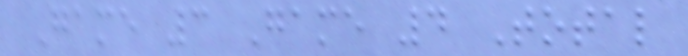Game 3 Game 4 Total
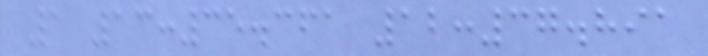1 13:35.361 12:37.891
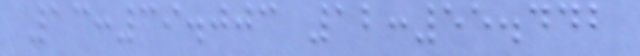13:39.003 12:55.442
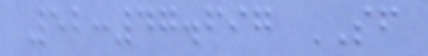52:47.697 SF
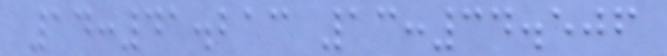14:41.213 13:34.506
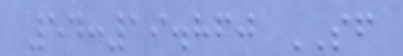54:19.860 SF
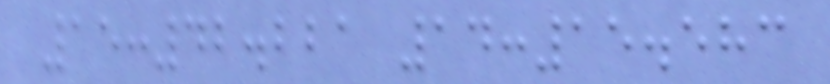15:42.221 14:15.583
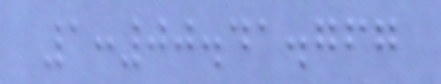1:00.41.767
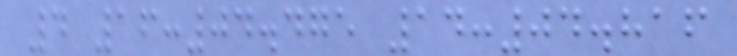4 16:04.475 14:04.816
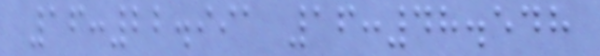16:22.991 16:48.548
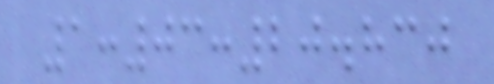1:03:20.830
